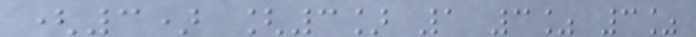(3) [3] 1 3% 3%
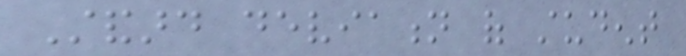Standard deviation of student
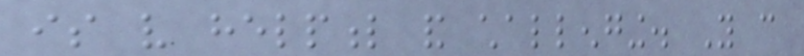is very helpful and challenging. You can
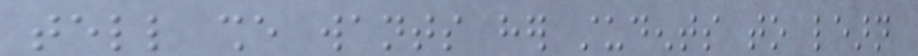tell she wants her students to learn
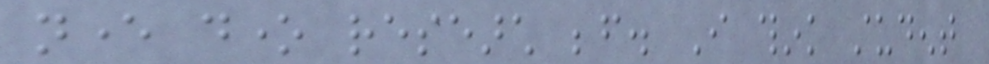never done research before. I think student
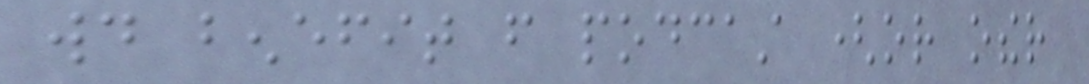would benefit from podcast (or other
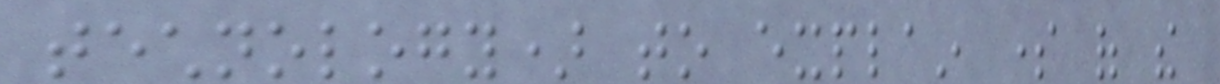technology) to explain some of the
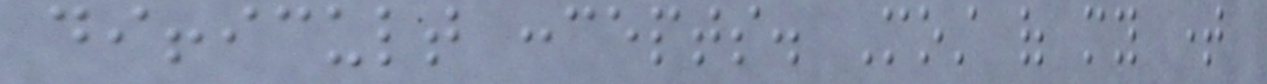difficult concepts. Most of my time
